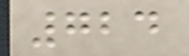724
